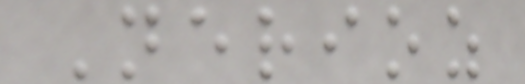Nerioz
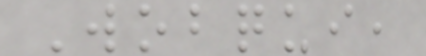Wobqui,
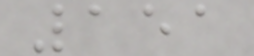151
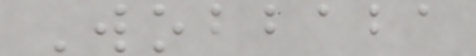Wobbaba
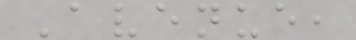Avenue,
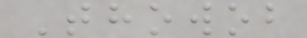Thowob
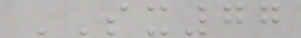SX77
